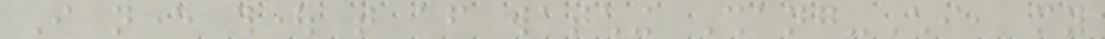I never thought that after watching Shang-Chi, my
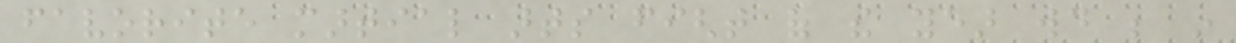favorite martial arts fight of the year would be in
